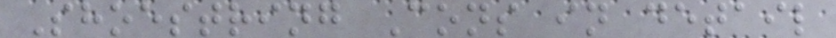Shoestring Cons in detail
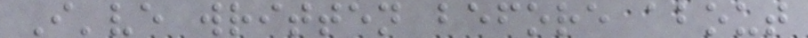I've written before about
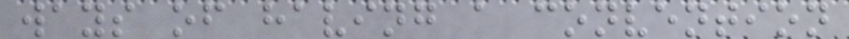ways of having a convention
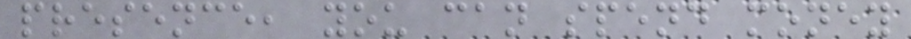presence, you can spend money
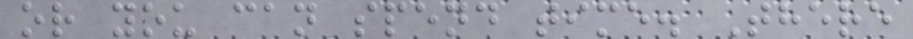or you can spend time. There
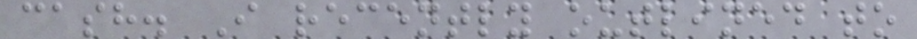cash. I recently outlined to
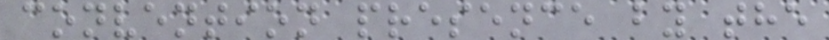convention presence by the
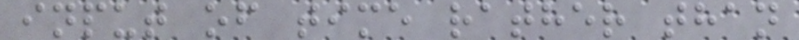input of time rather than
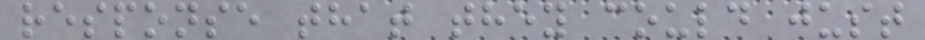response that they could just
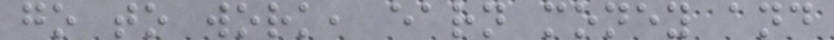go to work, earn money and
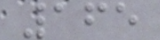165
